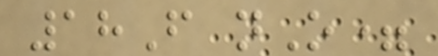18F nO=
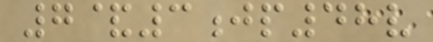7&3jp48v
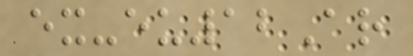ex-eu12Ar
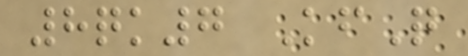8qk7 KfQ
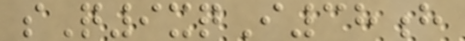sQ9xqI38h
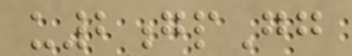u2gpGg
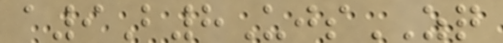a9B8UjsZQ
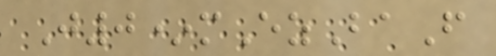J0*mEzBaF
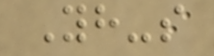Yh-s
